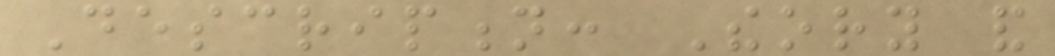Description: Theory and
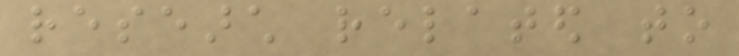research related to
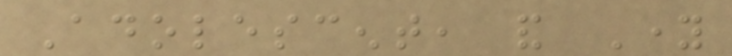Adolescent, and Young
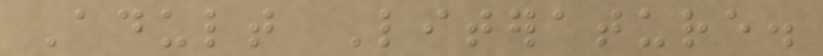Adult Literature.
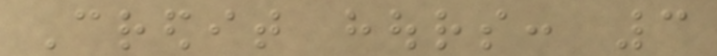Credit hours: 3
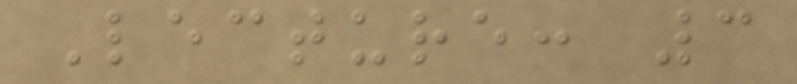Lecture: 3
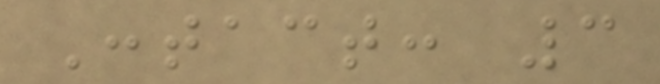Contact: 3
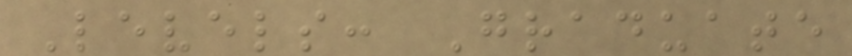Levels: Graduate
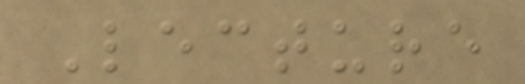Lecture
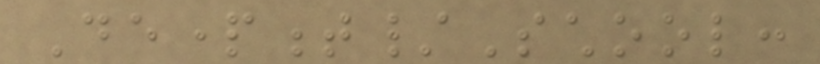Department/School:
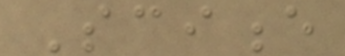Science
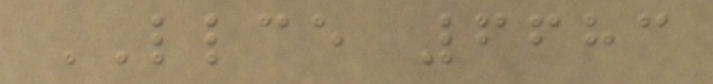LLCE 6683
